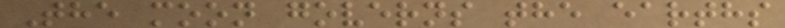The moon governs the earths
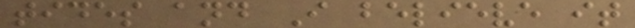tides and I believe it
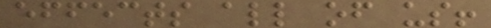effects all of us!
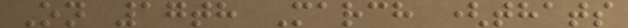On 17th March (thats
